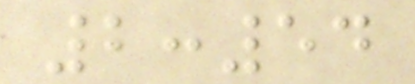2:54
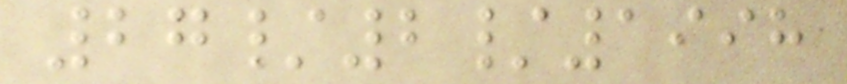27/2/1998
